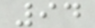94
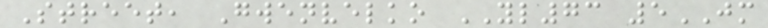Street, Gwenvelko YL73 5JM
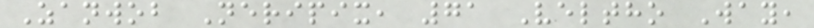Zanwob Neripix, 71 Veltho Way,
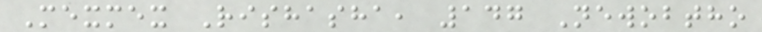Mexmex Rishasha, 147 Newobtho
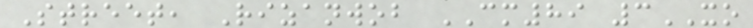Street, Rizanwob CM89 3XO
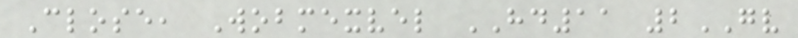Close, Wobmexvel HD11 2GV
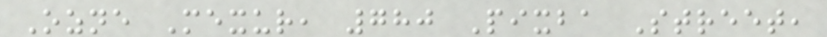Ozne Mexur, 780 Pixba Street,
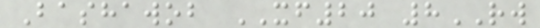Bashawob XF20 8RW
